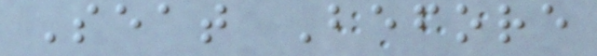Seat Before
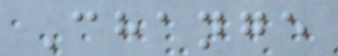Change
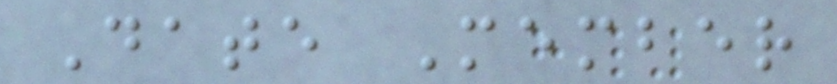Date Member
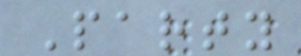Party
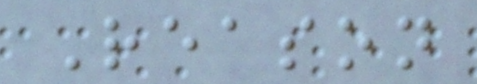Reason
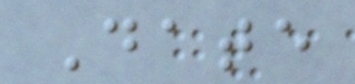Date
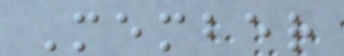Member
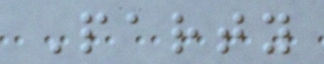Party
